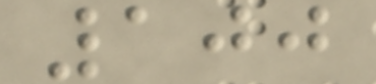100
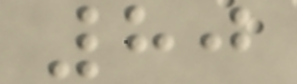80
